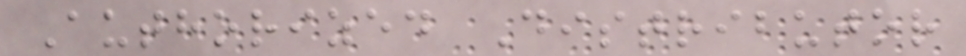Authorized Distributor
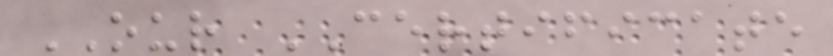OUR CERTIFICATE
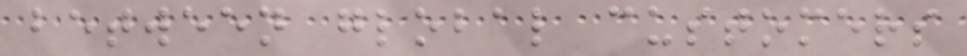between global customers
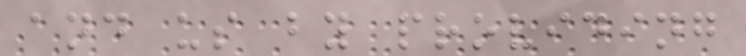and us by providing
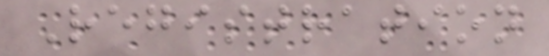Registration
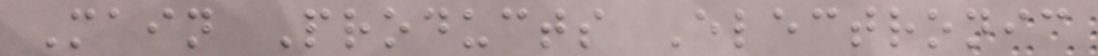Main Products Electronic
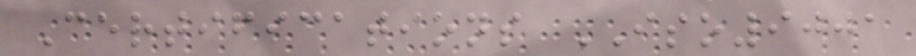Certifications ISO9001
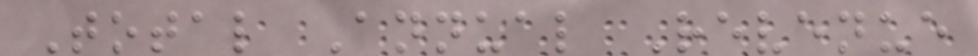Total Annual Revenue
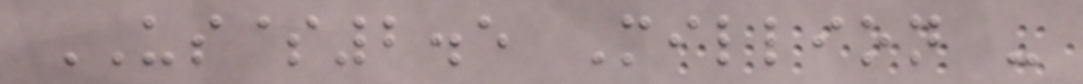US$2.5 Million -
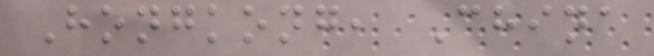Hongkong, China
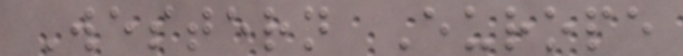Western Europe
